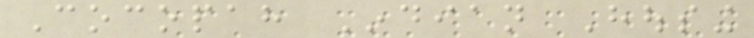Cocopah Indian Housing
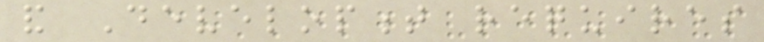and Development requires
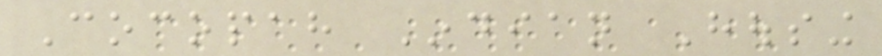Cocopah Indian Housing
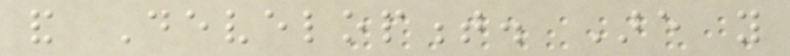and Development. Are you
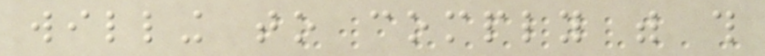willing to comply with this
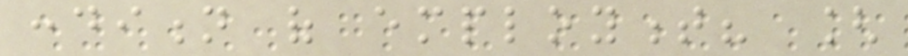condition of employment? [
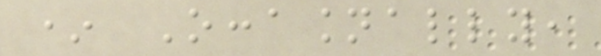* Occasionally,
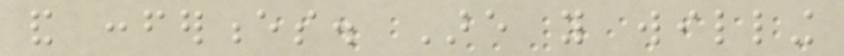and conferences. Are you willing
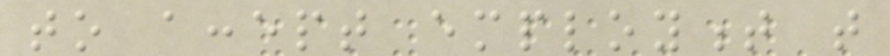to accept employment that
